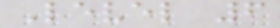Level 6
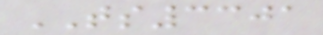TS3301
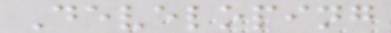Developing
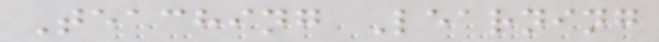Teaching Learning
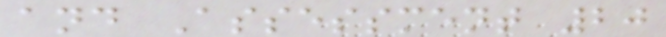and Assessment 20
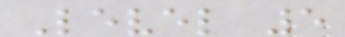Level 5
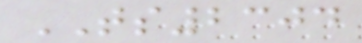TS2304
